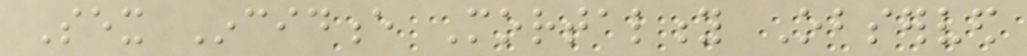Sex Incidence Mortality Observed
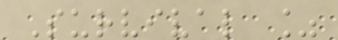Survival %
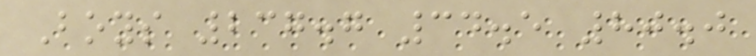Boys 237.7 34.5 80.0
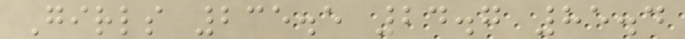Girls 235.5 24.7 85.4
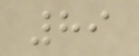89
